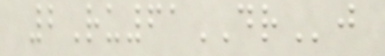2Ru61DRj
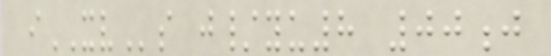iXVs j/yu8 00j
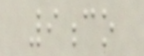9co
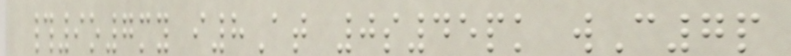#9o7my i8At 0s45pk wC7p
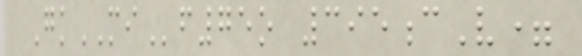GkMIf75o 395cV=
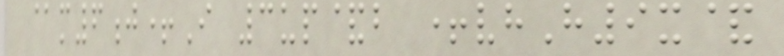@m6j+I 3up&b +vhH9x&
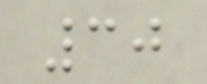30
